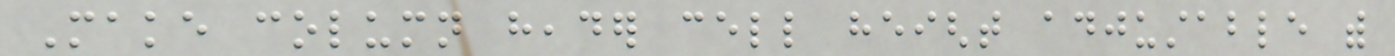Make column header cell height adjustable with
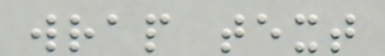wrap text
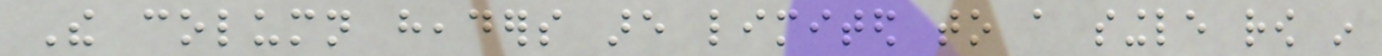The column headers are limited to a single row in
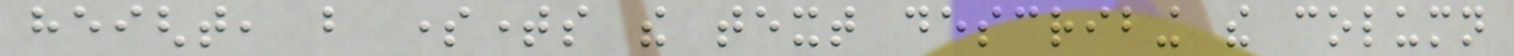height, but sometimes the text describing the column
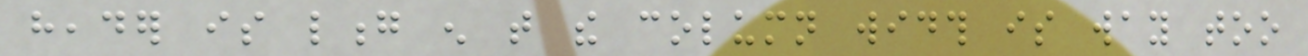header is long enough that the column width is way too
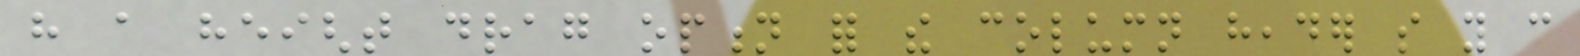have a height drag option for the column header so you can
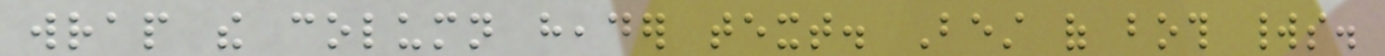wrap the column header text. Best of both worlds.
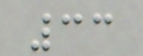33
